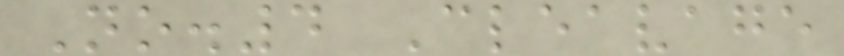No.4 Cleavage
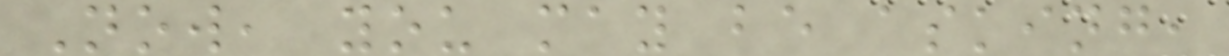Now, you may be asking,
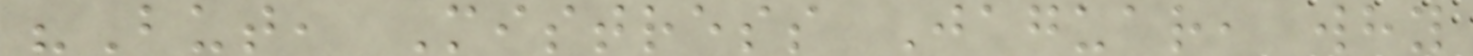"But, Mistress Jaguar, why
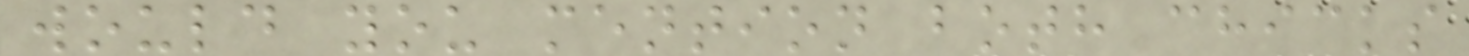would you mention both chicks
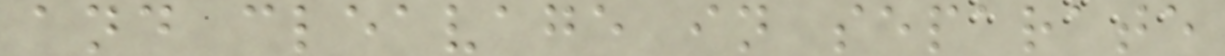and cleavage in separate
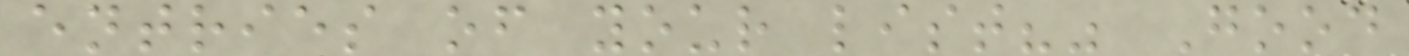entries of your list?" Good
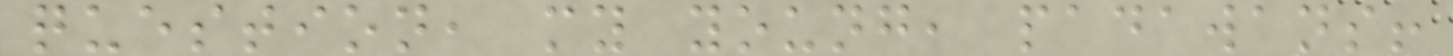question, my young, padawans!
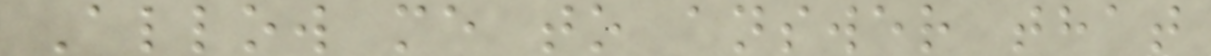Allow me to answer that
